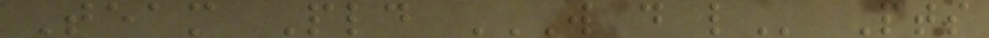Team Pld W D L Pts
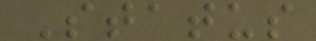Status
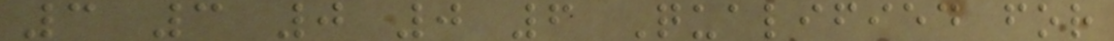3 3 0 0 6 Qualified for
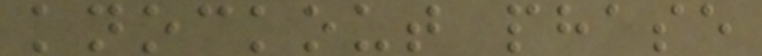knockout phase
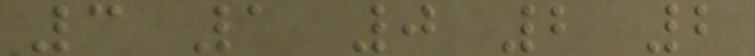3 1 0 2 2
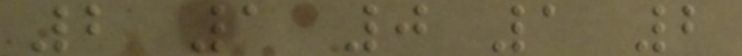2 1 0 1 2
